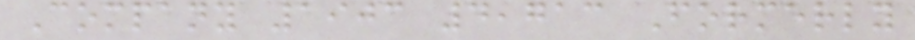Company 1903 4,713 Formerly
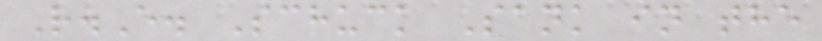R.E. Schuck Sank in the
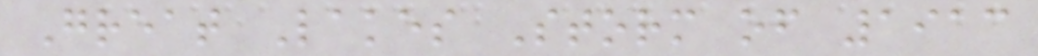Great Lakes Storm of 1913
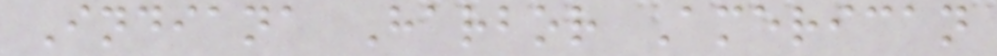Indiana Harbor American
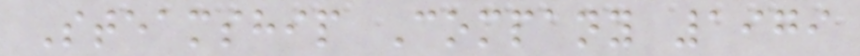Steamship Company 1979
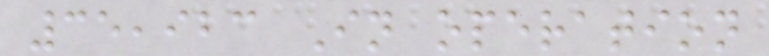35,923 In operation
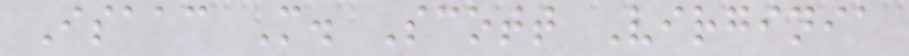Isaac M. Scott Virginia
